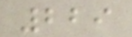229
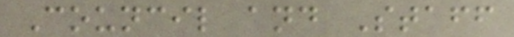Council and Staff
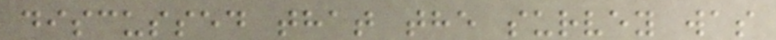discussed that the survey was
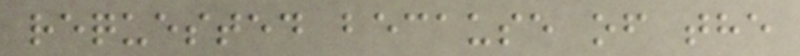requested because of the
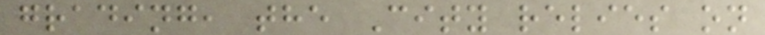grading, the City relies on
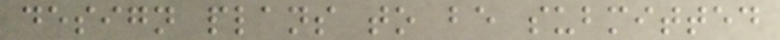design plans to be submitted
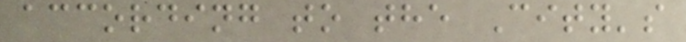according to the City's
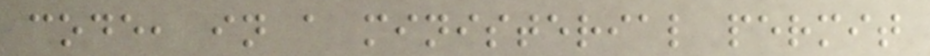code, in a ministerial permit
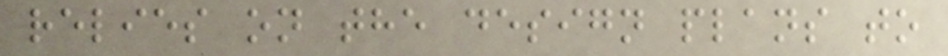relies on the design plans to
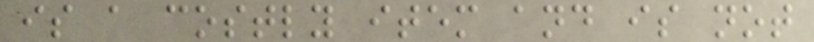is a costly item and is not
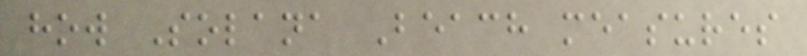how Solana Beach measures
